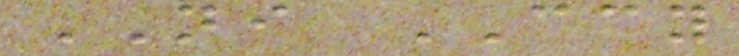NI CCY
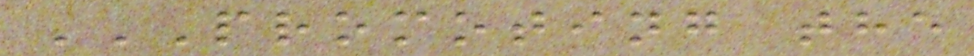PROMOTING THE
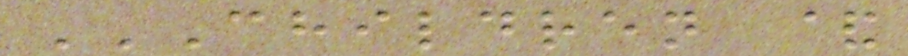CHILDREN &
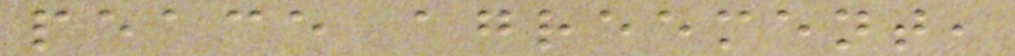peace agreement,
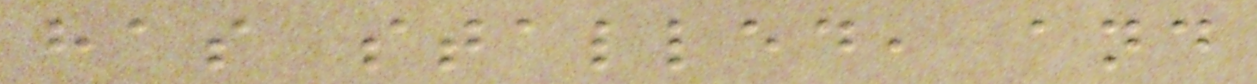has stalled, and
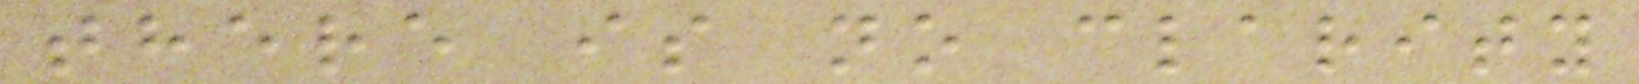there is no clarity
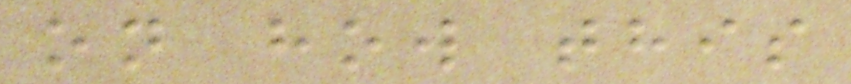on how this
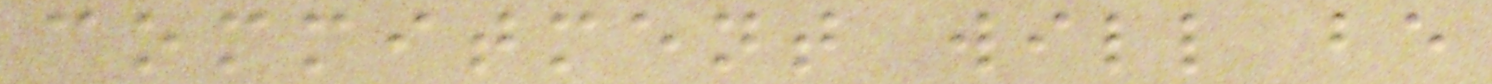commitment will be
